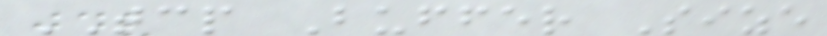TCP Buffer Size
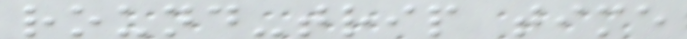round-trip time
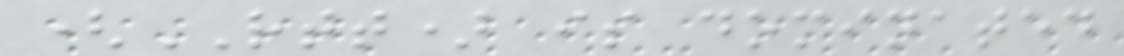(RTT) is dominated
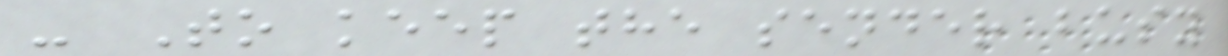- To keep the sender busy
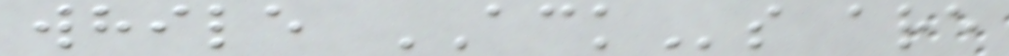while ACKs are
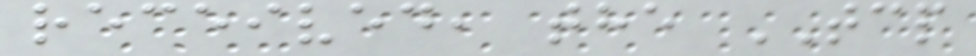received, the TCP
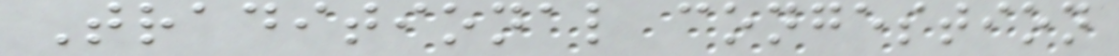Traditional congestion
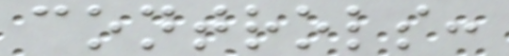controls:
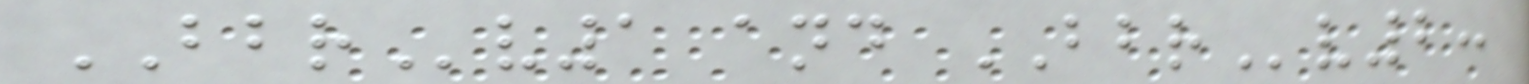BBRv1 and BBRv2:
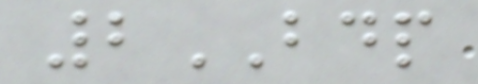2BDP
